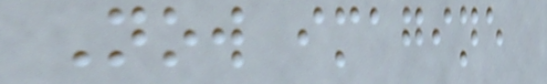Now imagine
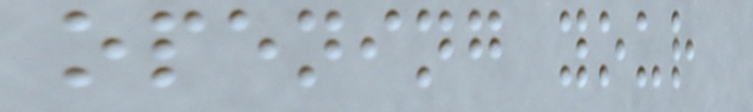opening your
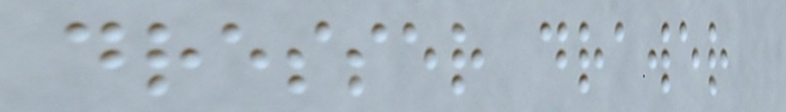dresser drawer
